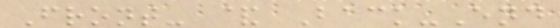Front- & Back-End
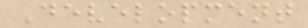Development
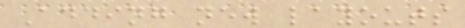Adding new layouts
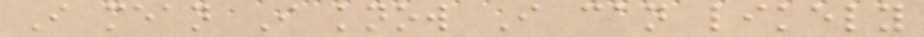I mean I know I can likely
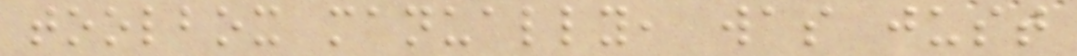toolbox manually, was just
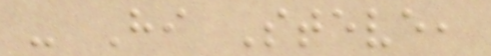- Hi Steve,
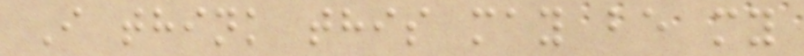I think this may be my
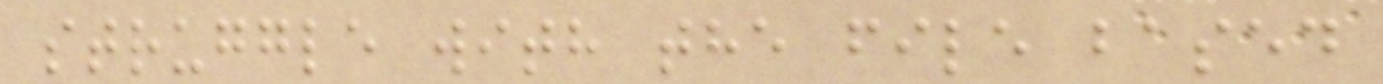struggle with the file based
